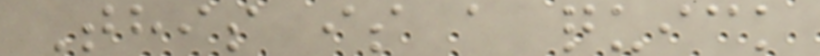This is a quick
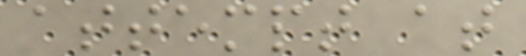attempt at
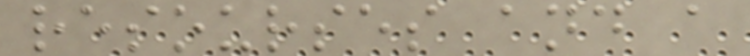resourses and a
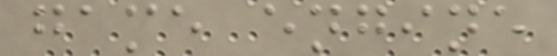game engine
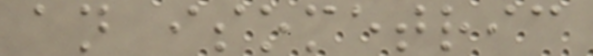an isometric
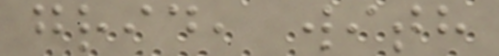grid, with
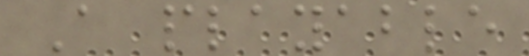A playable
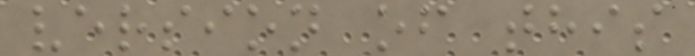version of this
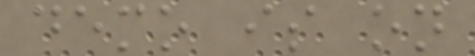demo is on
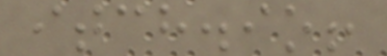itch.io!
